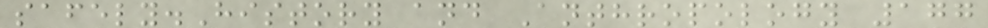safely.History and Anthropology 177
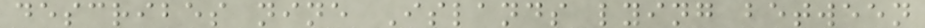describes nine Islands lying between
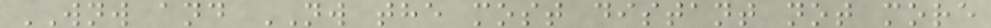WNW and NW the most distant not more
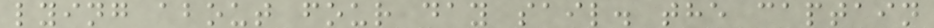lying about four day sail. the captain
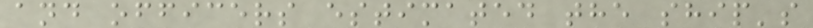and officers estimated the ship's
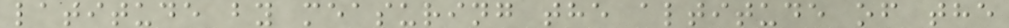latitude by measuring the altitude of the
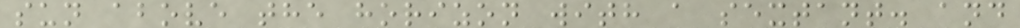sun above the horizon with a sextant. and
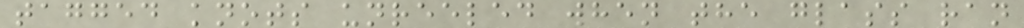tagged knots unreeled when the glass ran
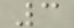3
